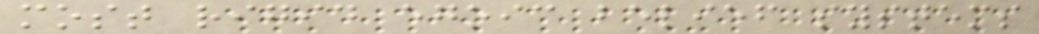most rigid egoic belief systems
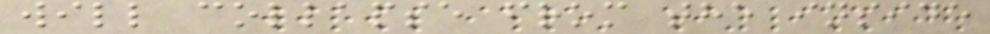will collapse from the inside
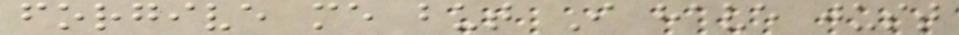forgive me but I have just
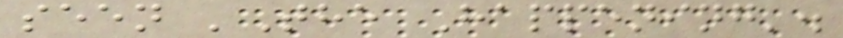seen 'The Happening'.
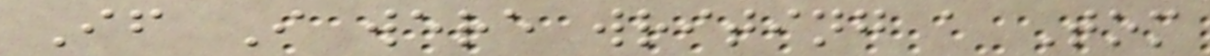If I were writing a Tom
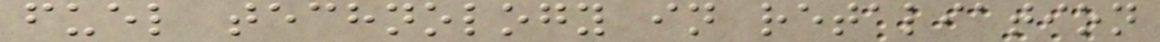fuel technology in retaliation
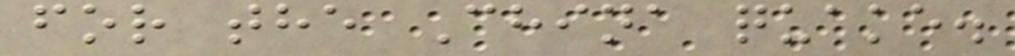for the China quake.
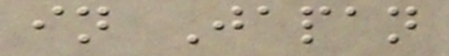in Japan
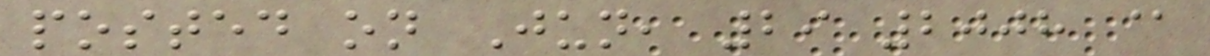posted on Jun, 29 2008 @
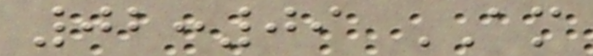02:09 AM
